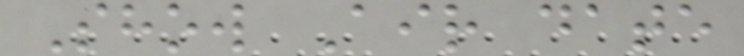Show Air date
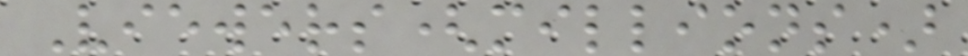Viewers(millions)
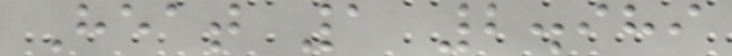Heat 1 2.989
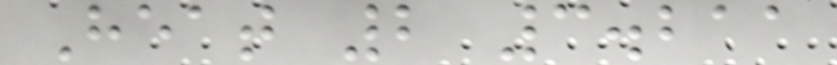Heat 2 3.211
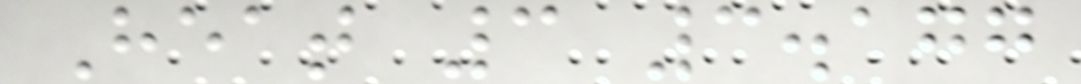Heat 3 3.177
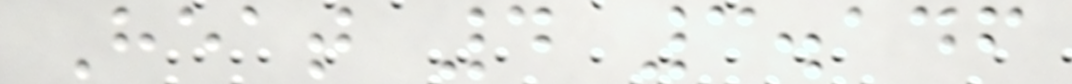Heat 4 3.146
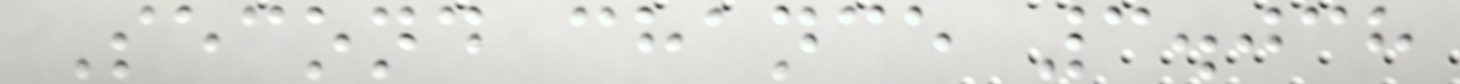Second chance 3.038
